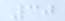30
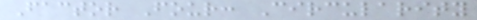Factor Four: Circularity
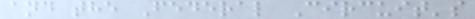and the Federal Circuit's
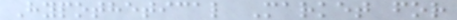Hypothetical Market for
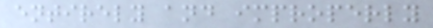entirely and improperly
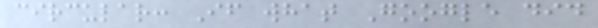circular: If what Google did
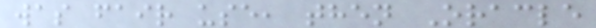was fair use, then Oracle
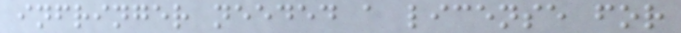infringer needed a license for
